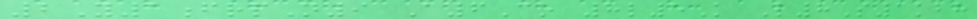2Y1frpN9 A6Co 8l5K L8S1kbh
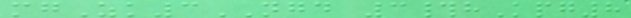mgZk3NGD 3#hKpg8
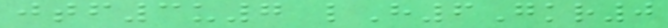jtf3u7 lH6Gkr0
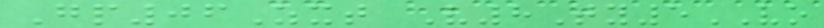Gp06Zxt V8Ty5VO
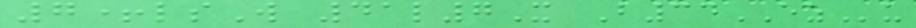7+lsW 41l7X B34EZu
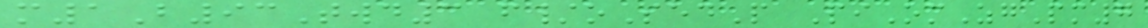m1B93Twd3 f/oSedP PiOmZgPm7
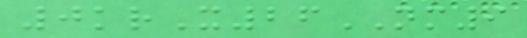0krX26NM9
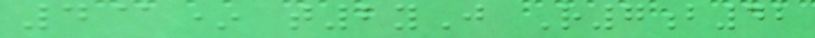4@* t2yJ R7b42
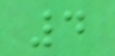4
